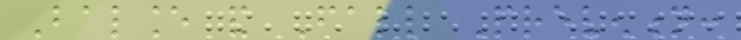Balance and Fall Prevention:
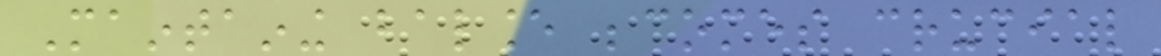Maintaining balance becomes crucial
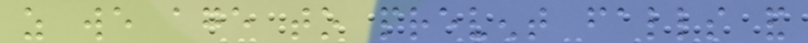as we age to prevent falls and
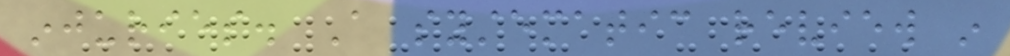injuries. A systematic review in
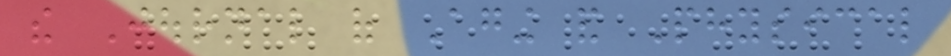the Journal of Aging and Physical
